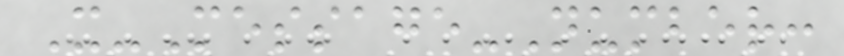X-Message-Number:
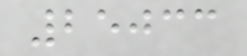25033
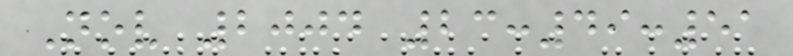Nov 2004 23:49:51
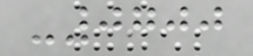-0700
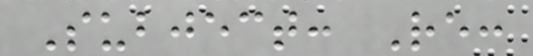Subject: Re:
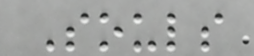Souls
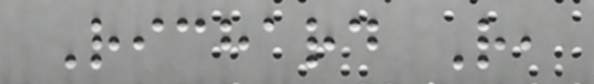Richard R,
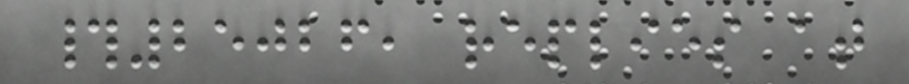#25026, replies at
